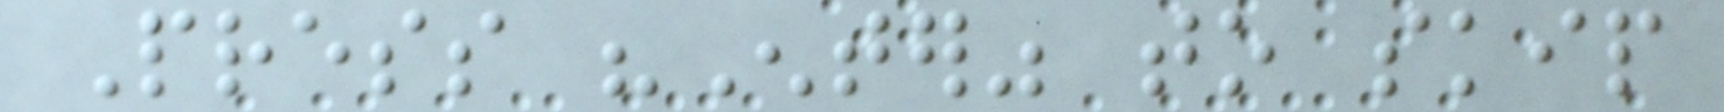Press "Enter" to skip
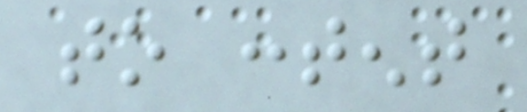to content
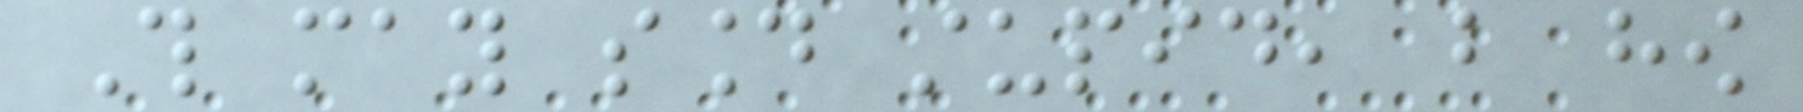This may sound stupid, but how
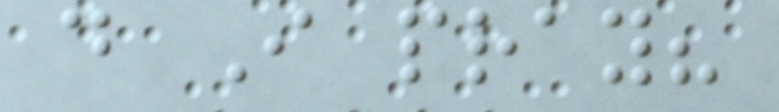do I pray?
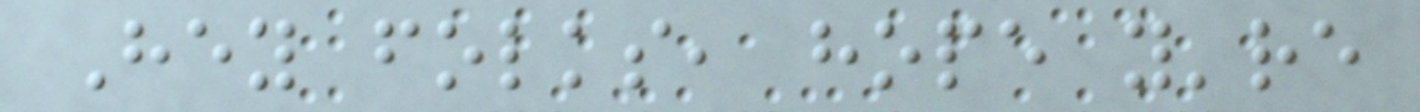Hey folks, hope you're
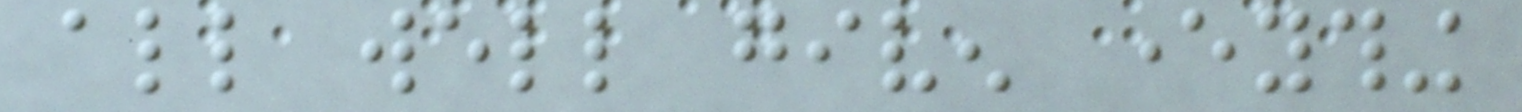all well given everything
